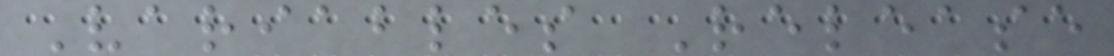Variables Release
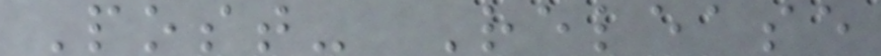Post- Release
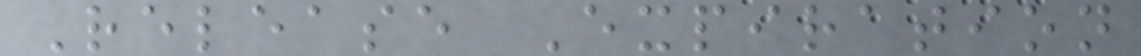Release Expiration
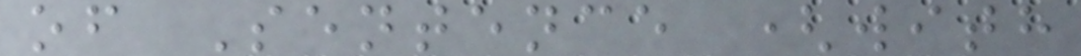of Sentence (with
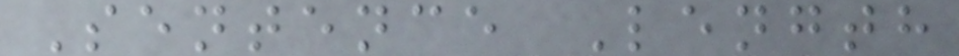Sentence Length
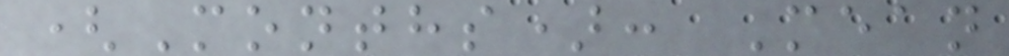(Months): Mean
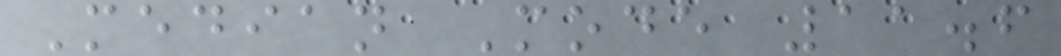Median Mode 11.6
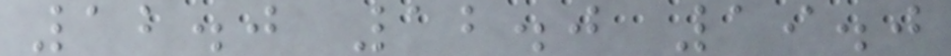12.0 12.0 19.0
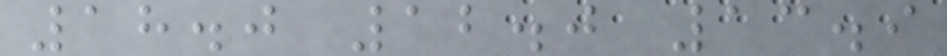18.0 12.0 13.9
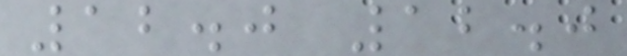12.0 12.0
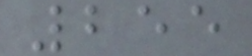255
